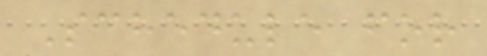Schedule for
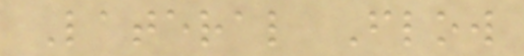Lateral Flow
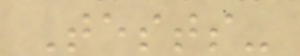Tests-
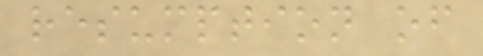resumption of
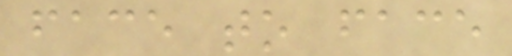face to face
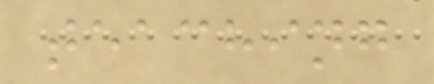teaching
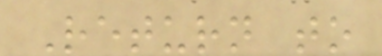Return to
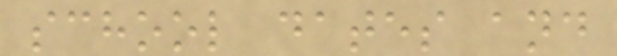school dates and
